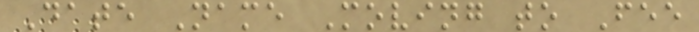Date Name Moving to Fee
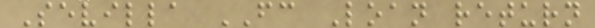Sevilla FC Loan return
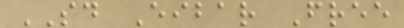SD Eibar Free
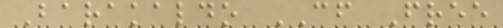Barakaldo CF Free
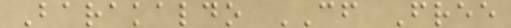Barakaldo CF Free
